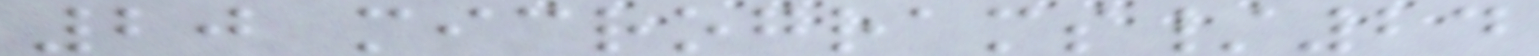20 micrograms/24
